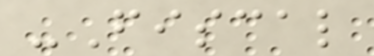-Fiscal
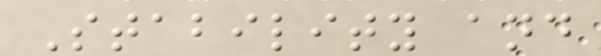Stability and
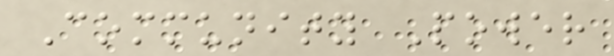Community Power
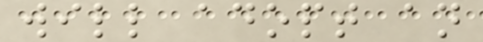will adopt an
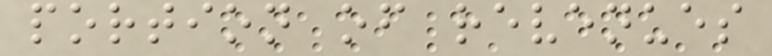portion of revenues
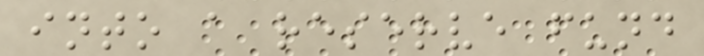into a reserve fund
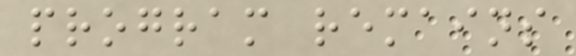program remains
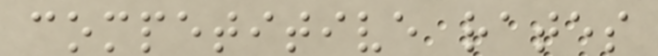competitive rates
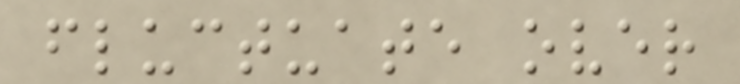fluctuate over
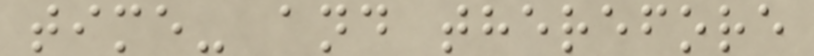time- and therefore
